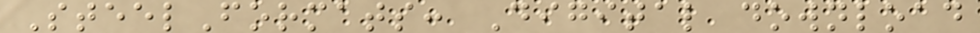SteelFormats: Digital download
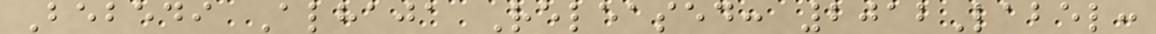Bebedi Alhaja Released: 2012Label:
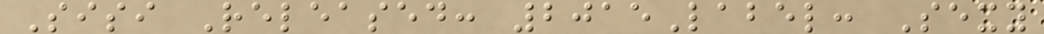Sisi Released: 2015Label: Sexy
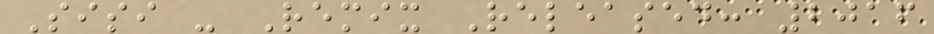Sisi - Remix Released: 2016
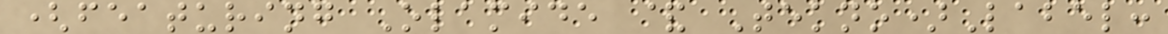(featuring Olamide & Tekno)Label:
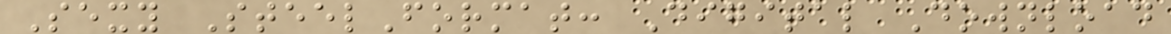Sexy SteelFormat: Digital Download
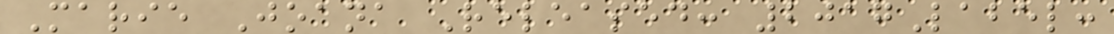Marie Joana Released: 2017Label:
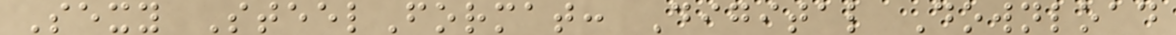Sexy SteelFormat: Digital Download
